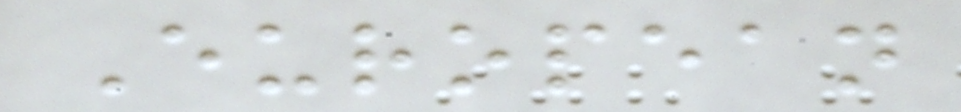European
